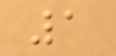1
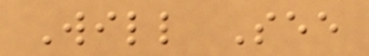Will See
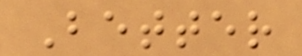Better
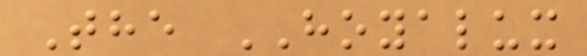The HOYALUX
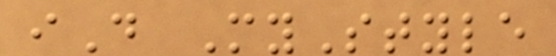iD MyStyle
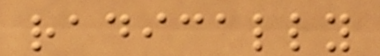radically
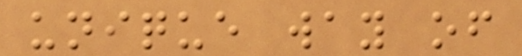unique way of
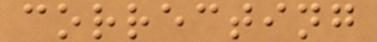correcting
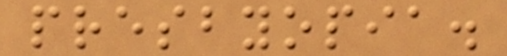presbyopia.
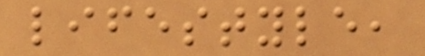lifestyle,
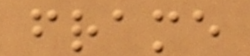frame
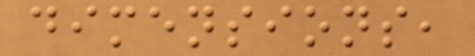dimensions,
